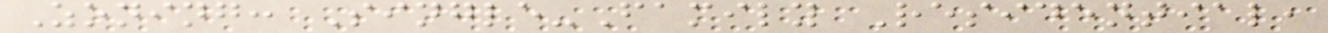Zoning: Single-Family Residential,
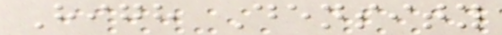High Density
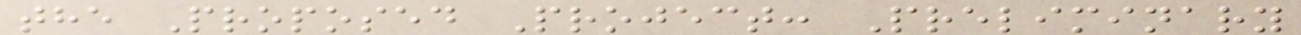the Proposed Project: Preliminary
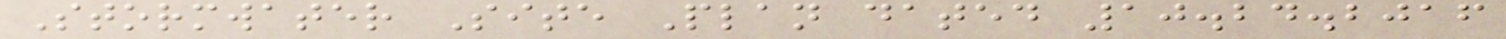Stormwater Site Plan dated 10.24.2016
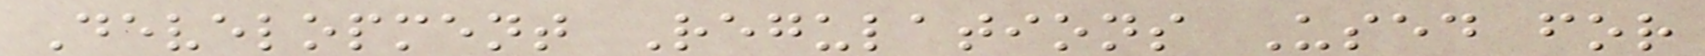Development Regulations Used for
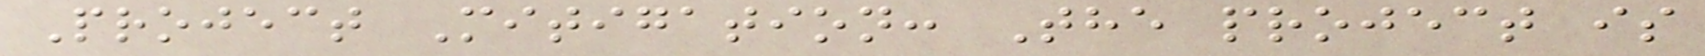Project Mitigation: The project is
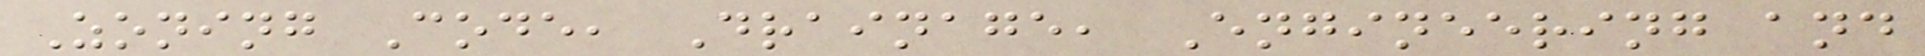Zoning Code, Drainage, Engineering and
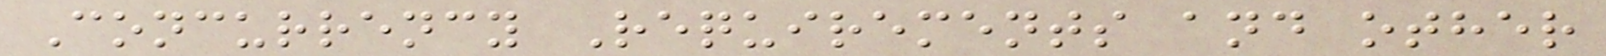Concurrency Requirements and other
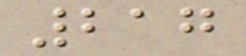217
